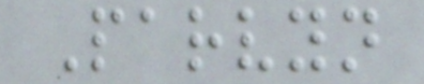Parvyn
